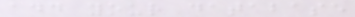add your database
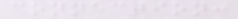connection:
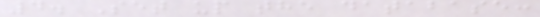4. Set up the database:
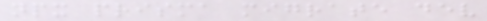npx prisma migrate dev
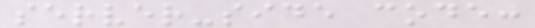server-side code:
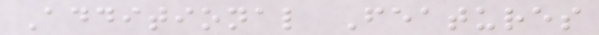Additional Features
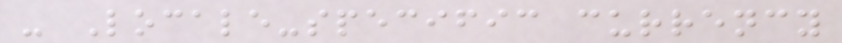- Locale-specific currency
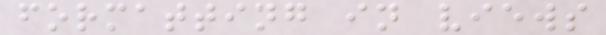formatting in views
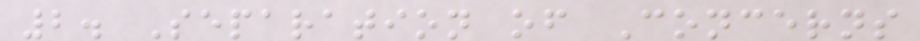2. Separation of Concerns
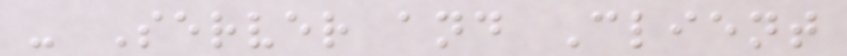- Server and Client
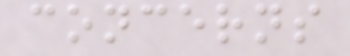concerns
